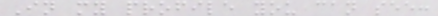In my profile you can see:
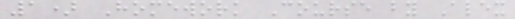1) Homework Course by Alex
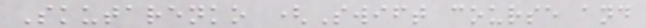Skutarenko (Swift course and
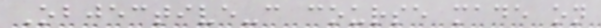Objective-c course made on
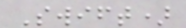Swift)
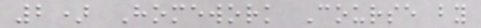2) Homework Course by
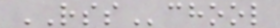RSSchool
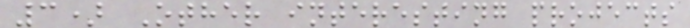3) Other interesting projects
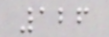126
